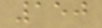150
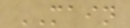MAIN
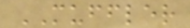MUFFLER
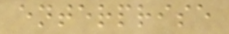enterprise
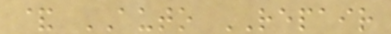& AUTO REPAIR
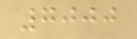7000
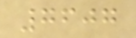7607
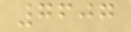7607
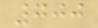700
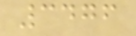3476
